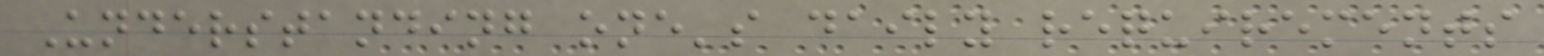Understanding one's daily requirements
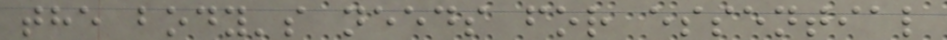the body's needs for essential
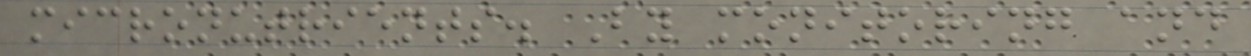micronutrients. By monitoring and
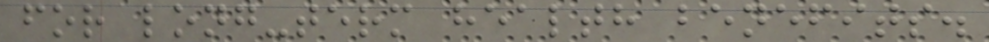for long-term health benefits.
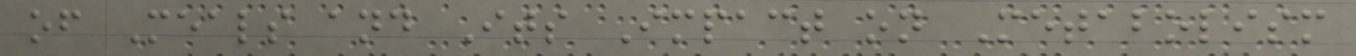of Meals and Its Impact on Metabolism
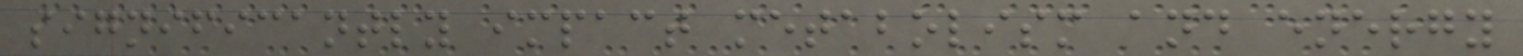significantly impact metabolism and energy
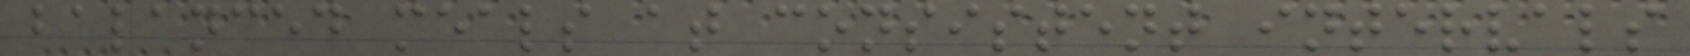balanced meals at consistent intervals
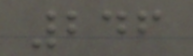246
